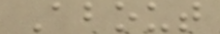About
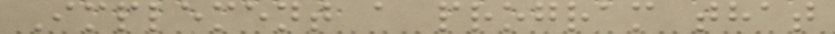Implement a program that
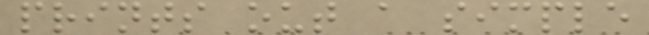prints out a simple
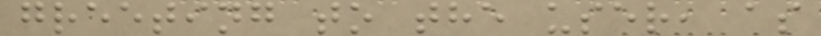greeting to the user, as
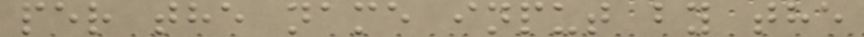per the name input by the
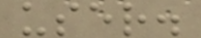user.
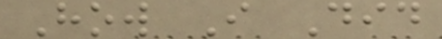How I Did
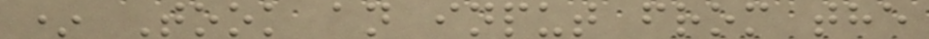* Took an input from the
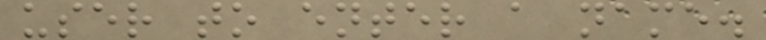user to enter a name.
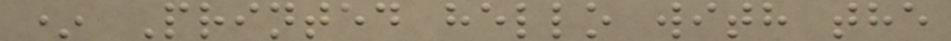* Printed hello with the
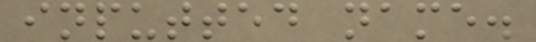inputted name.
